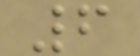6
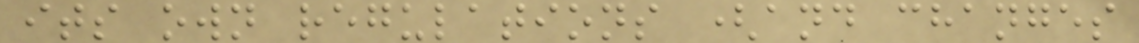its own regulations (and changes
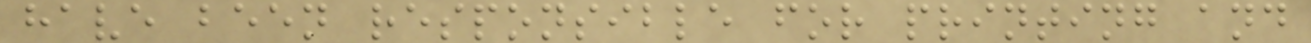have been responsible for printing and
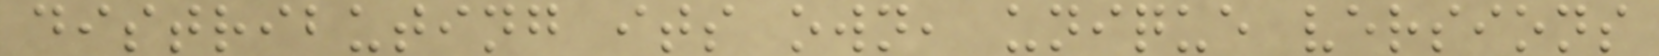distributing its own, unique versions
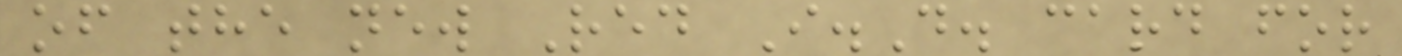of the new Red I.D. card for
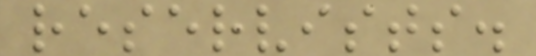reservists.
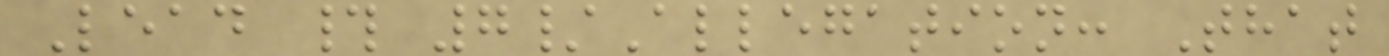Lead # 7/Allegation: That
